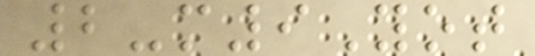2-m9Yot
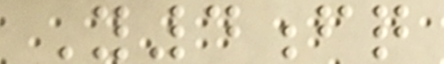Y4fq
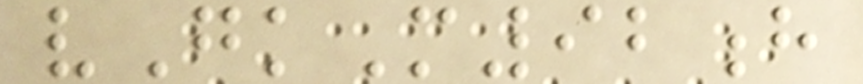vGkM92h
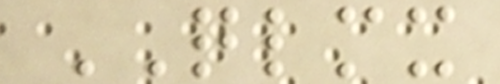QLMX
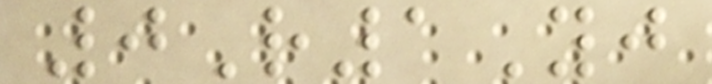0R1Yj
